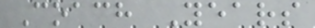Coach Years
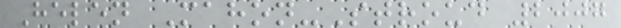Helen Mahon-Stroud 2007
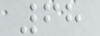68
